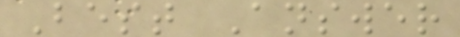Best Answer
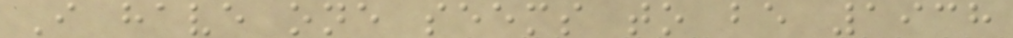I have one seems to be 1938
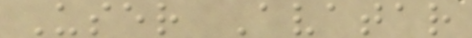User Avatar
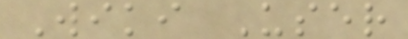Wiki User
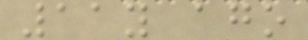11y ago
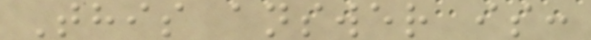This answer is:
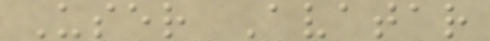User Avatar
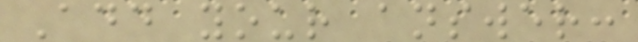Add your answer:
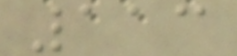113
